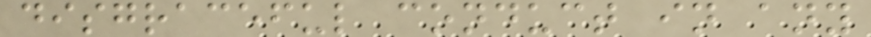disgraceful conduct in any
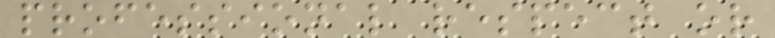professional respect or
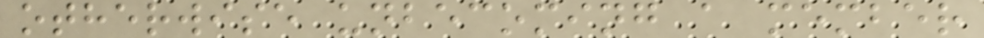otherwise unbecoming a member
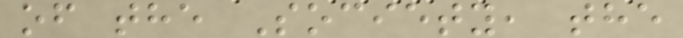of the Society, the
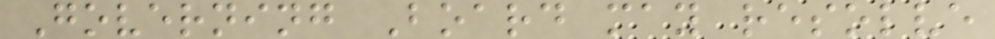Governing Board may resolve
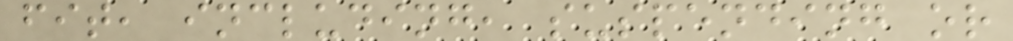fit, including, suspending or
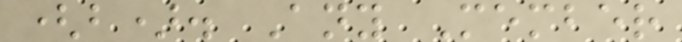(b). Any Member
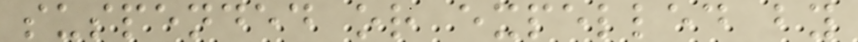suspended or expelled by
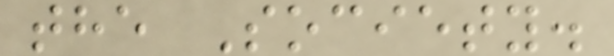the Society.
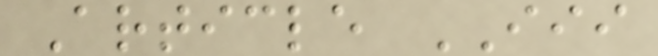Article III
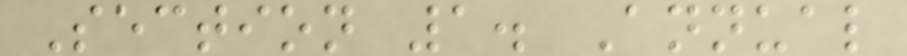Section 1. Annual
